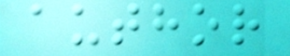author
